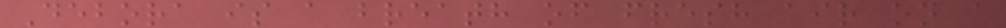Debora is a breath of fresh air on a
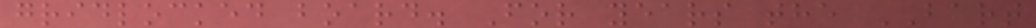gridlocked board. For years the BART
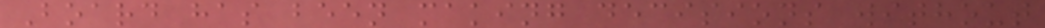Board has been making decisions without
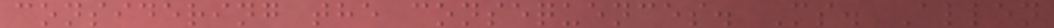considering the consequences. Ms. Allen
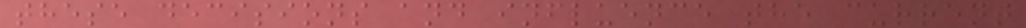these decisions and influence the current
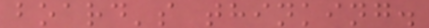board's thinking.
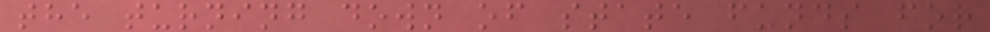the turning down of state funds for
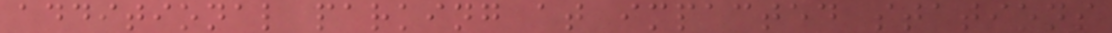additional parking at impacted stations
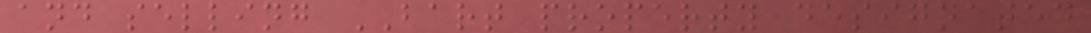and selling BART property designated
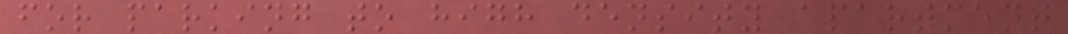for parking to high density apartment
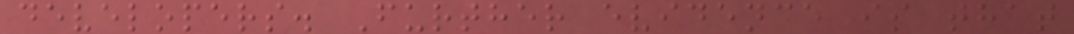developers. Further evidence is that
